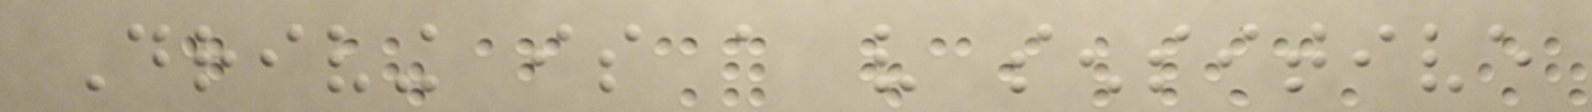Driving is a very sensitive
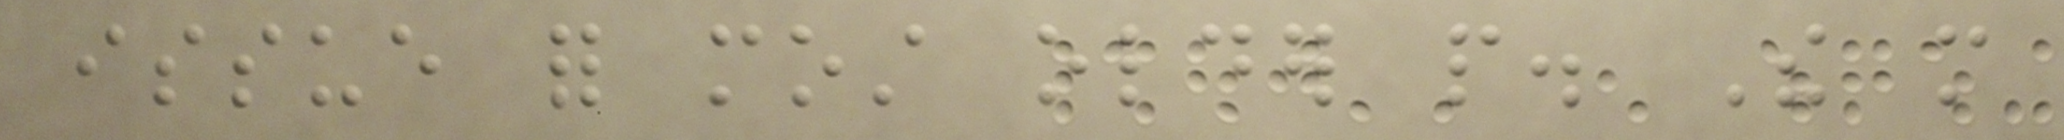issue for most older people. The more
